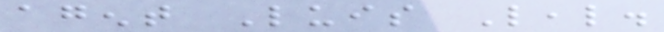agent Luis Leal.
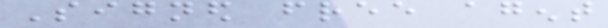Signed free agent
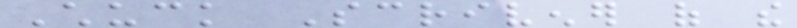Chuck Scrivener of the
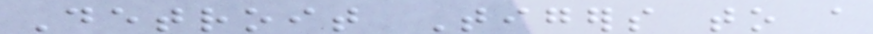Detroit Tigers to a
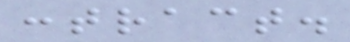contract.
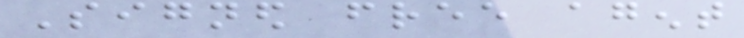Signed free agent
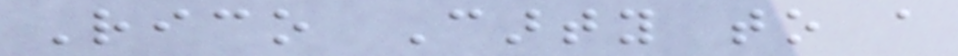Rico Carty to a
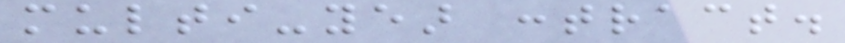multi-year contract.
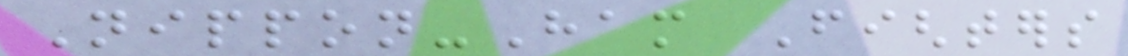Nippon-Ham Fighters
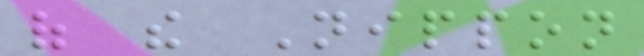of the Nippon
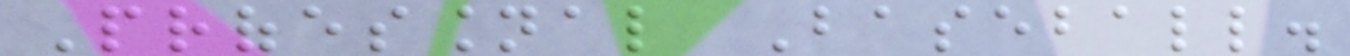Professional Baseball.
